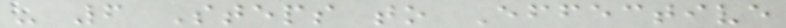- 6 Steps to Effective
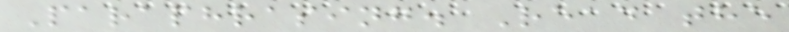Paraphrasing. Read the
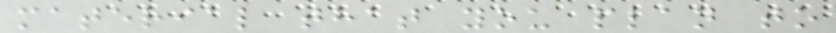material that you plan to
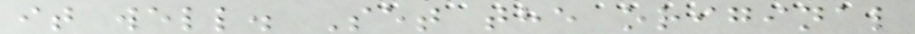it well. Set the original
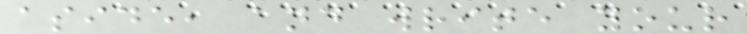aside, and write your
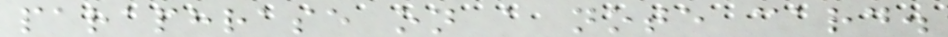paraphrase on a note card.
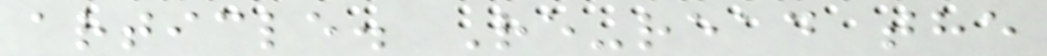article. Re-read the
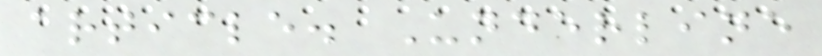article. Underline
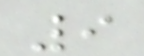9
